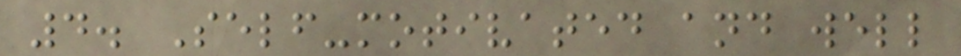4. Self-motivated and well
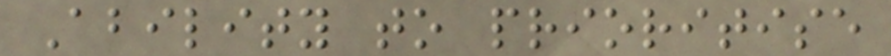Ability to prioritise
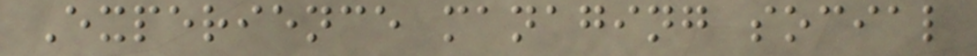Experience managing social
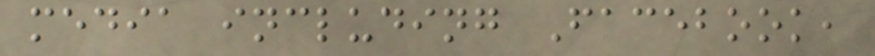media including Facebook,
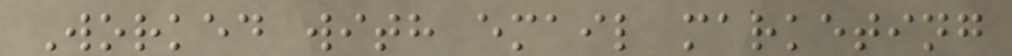Worked with email marketing
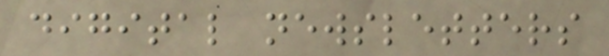digital newsletters
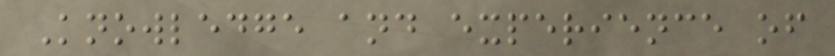Knowledge and experience of
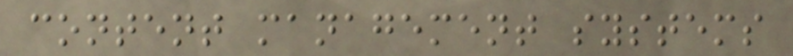content management systems
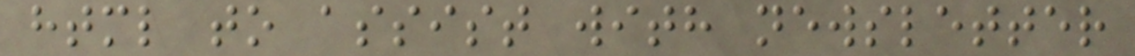html to assist with newsletter
